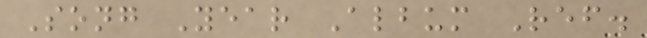Song Year Album Ref.
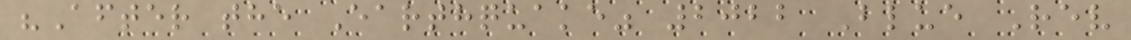"After the Earthquake" 2022 Blue Rev
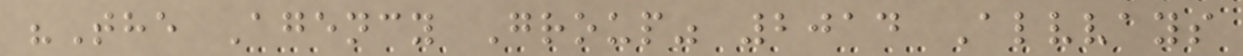"The Agency Group" 2014 Alvvays
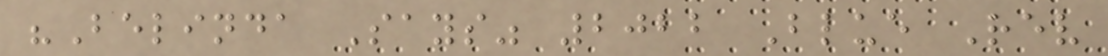"Belinda Says" 2022 Blue Rev
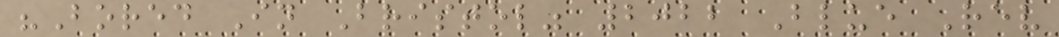"Bored In Bristol" 2022 Blue Rev
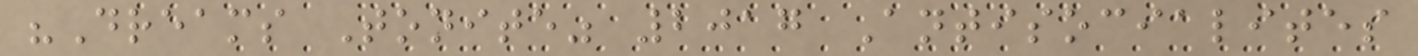"Dreams Tonite" 2017 Antisocialites
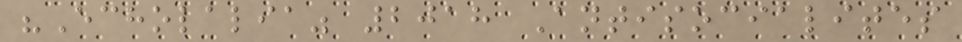"Echolalia" 2018 Antisocialites
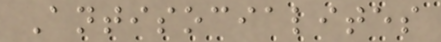Antisocialites
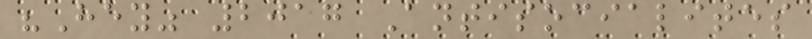"Hey" 2017 Antisocialites
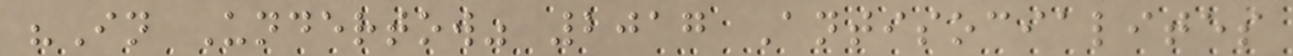"In Undertow" 2017 Antisocialites
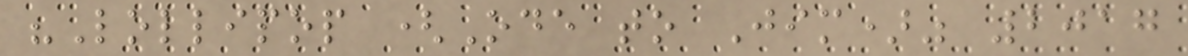"Lollipop (Ode to Jim)" 2017
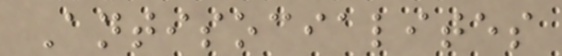Antisocialites
